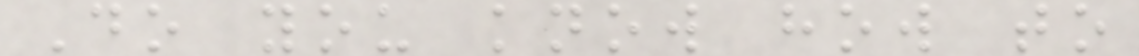Do you know how to
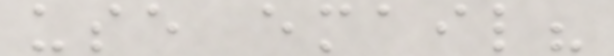use email?
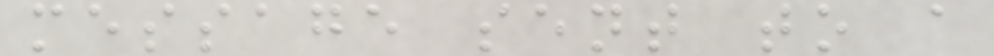message sent to a
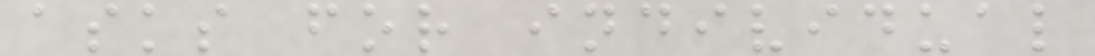asks for individual
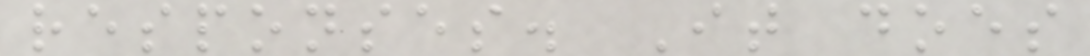responses. It does
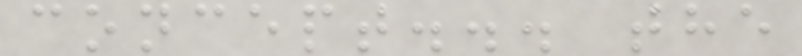concept... the
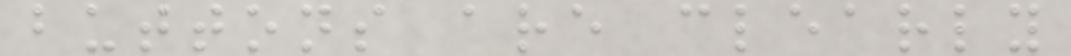buttons are clearly
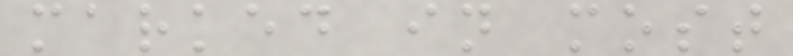marked in most
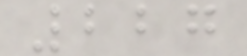227
